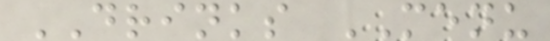DRINKS MENU
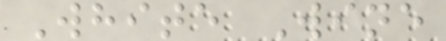White Wine
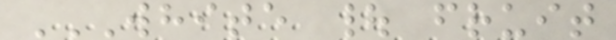WHITE | FRUIT
